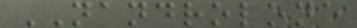NANDROLONE
